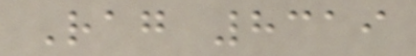Rag 8319
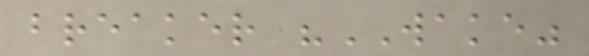breaker "WAKE"
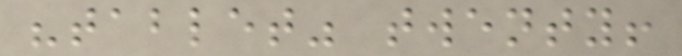"tablet" twenty!
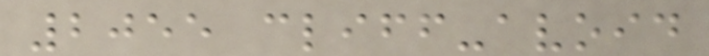2055 cliff-avoid
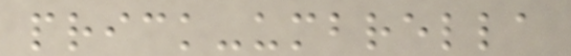prick-umbrella
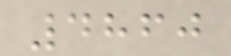4860
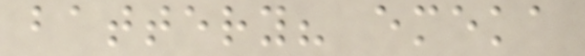battery? emeka
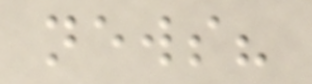news?
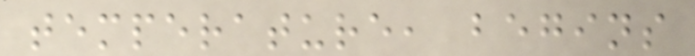temperature, begins
